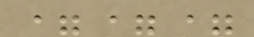===
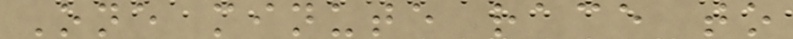One minute race to
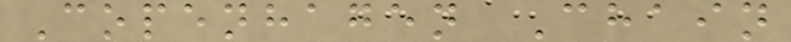Copenhagen Chain
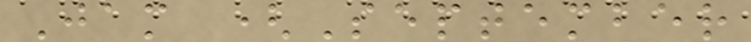Jam (September
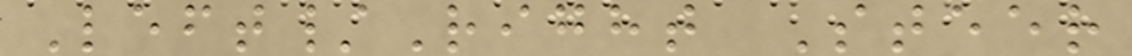Left/Right Steer
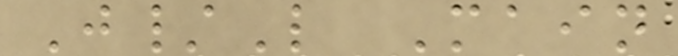J/L Main
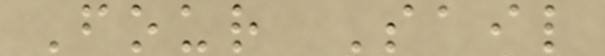Four Sail
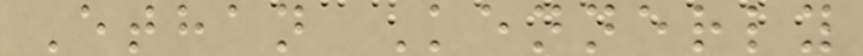Ethan Kennerly
